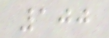100
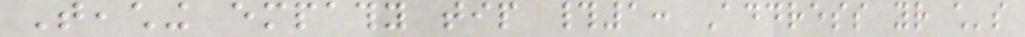Teaching empathy tip #1: Address your child's
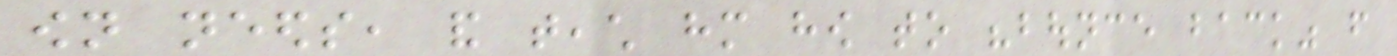own needs, and teach him how to "bounce back" from
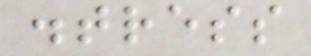distress
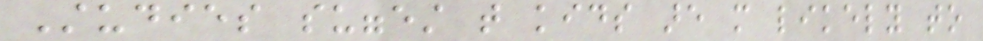Studies suggest that kids are more likely to
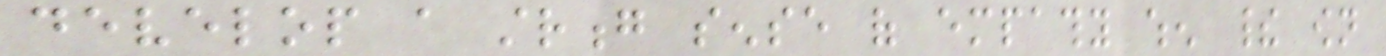develop a strong sense of empathy when their own
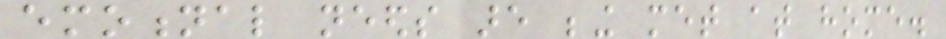emotional needs are being met at home.
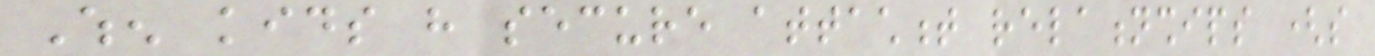When kids have secure attachment relationships (so
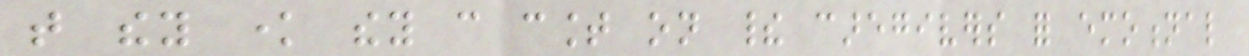that they know they can count on their caregivers for emotional
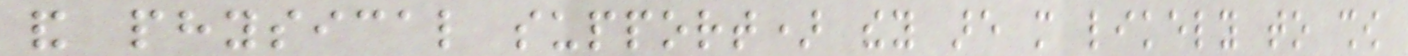and physical support) they are more likely to show
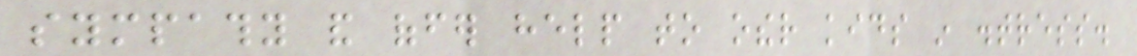sympathy and offer help to other kids in distress.
